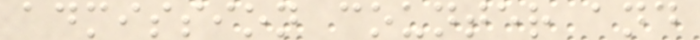admission counter and
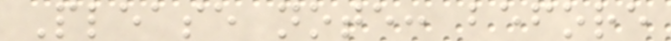Please note: before
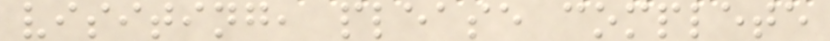visiting, please complete
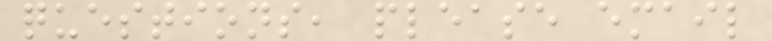questions, please email
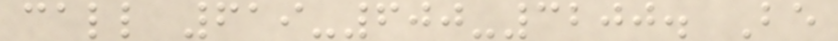call 619-600-3200. Be
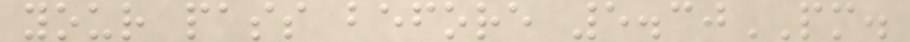your pass before 5.30PM.
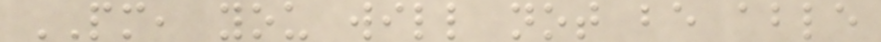PM, you will not be able
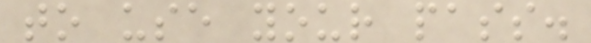to use your pass.
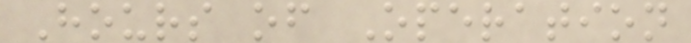Hours of Operation
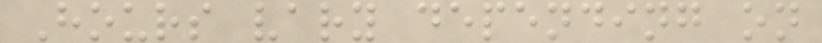Hours vary depending on
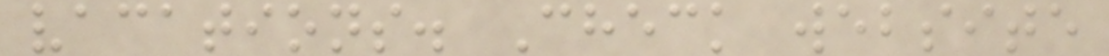vacations. Check website
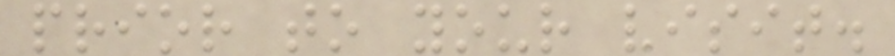prior to your visit.
